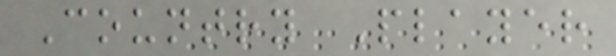Country Player
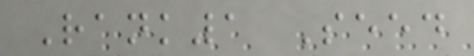Rank1 Seed
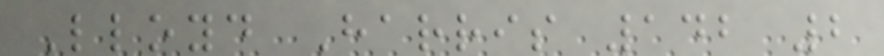Lloyd Harris 142 2
